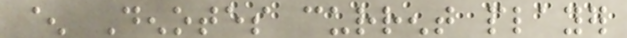^ Denotes current player
